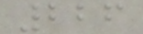226
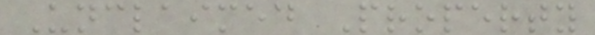Unclaimed Property
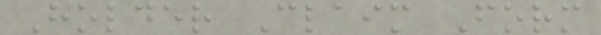Holder Claim Form
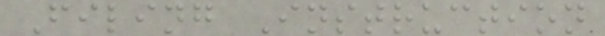Filing Instruction
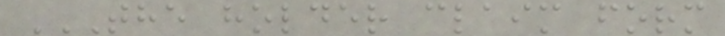THE HOLDER CLAIM FORM
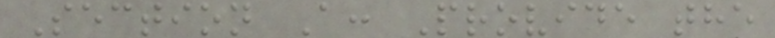Section A: Provide the
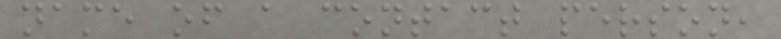name of a contact person,
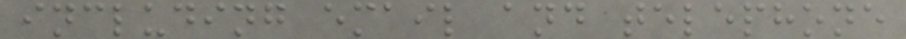including email and telephone
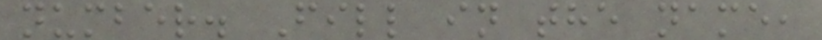number. Fill in the name,
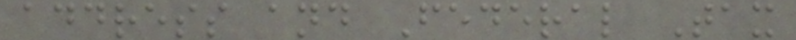address and Federal Tax
